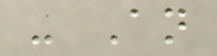- An
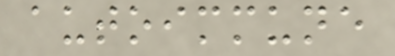autoimmune
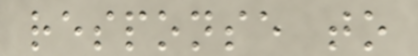response to
